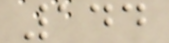144
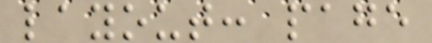layout: page
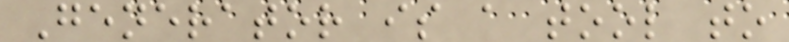Generator is a tool to
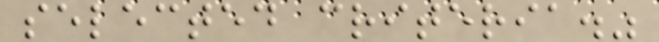selected criteria."
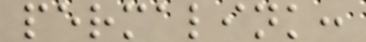permalink:
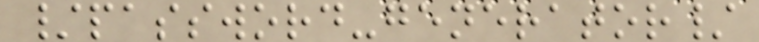/password-generator/
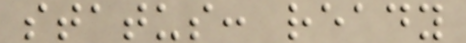status: ready
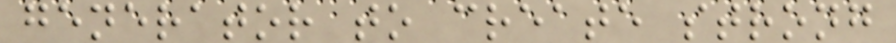generator to create strong
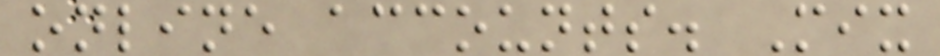online accounts. Mix
